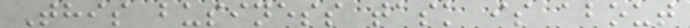This business task is about
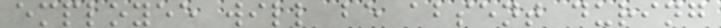employee will be absent during
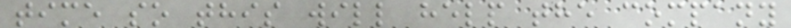time so this will help the company
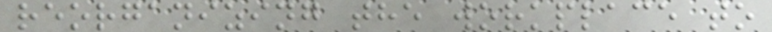reorganizing the workplace to
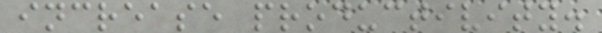increase productivity.
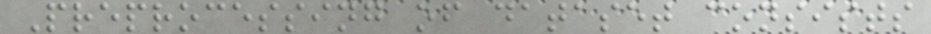Preprocessing of dataset consists
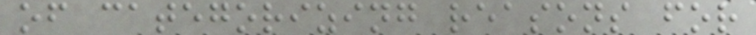of categorizing reasons for
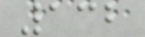132
